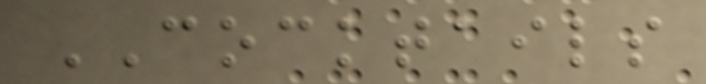COCKTAILS
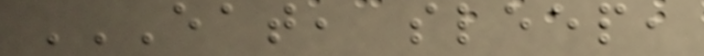EAT, SLEEP,
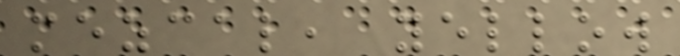mezcal, yellow
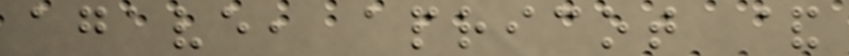agave, apricot &
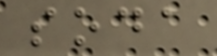soda
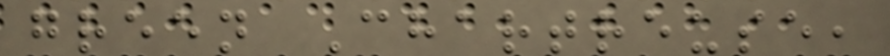green Chartreuse,
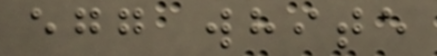egg white
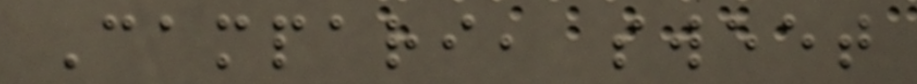Campari, sweet
